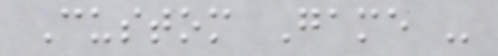Custom Game -
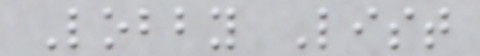Lobby List
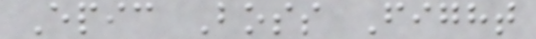Epic Boss Fight
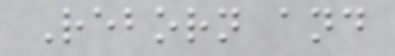Reborn and
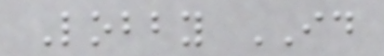Lobby ID
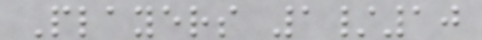Players 1/10
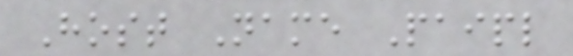Host Name Paipl
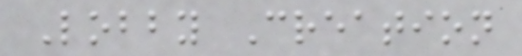Lobby Creation
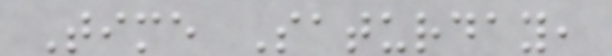Time Saturday,
